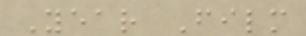Year Film
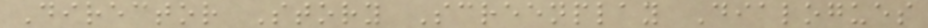Director Story Screenplay Dialogues
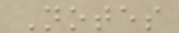Notes
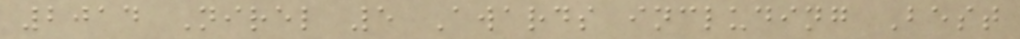2014 Nirel 5 Awards including Best
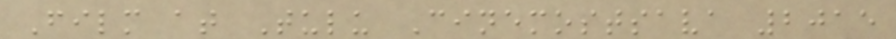Film at Tulu Cinemostsava 2015
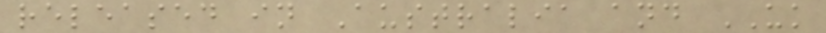released in Australia and UK
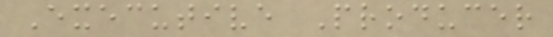Executive Producer
